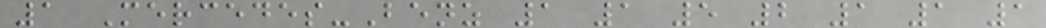1 Mercedes-Benz 1 1 5 2 1 1 1
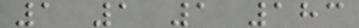1 1 1 183
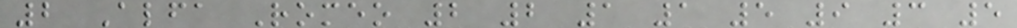2 Alfa Romeo 2 2 1 1 5 9 3 5
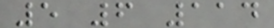5 6 114
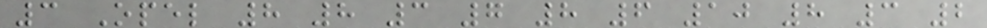3 Opel 8 8 3 7 8 6 10 8 3 2
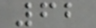62
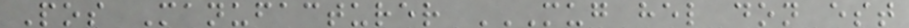Pos Manufacturer MUG HEL DON EST
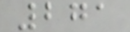271
